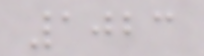1023
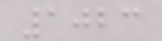1023
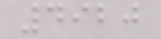4920
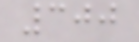300
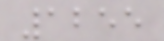1255
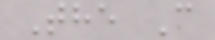The C
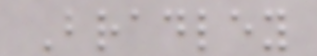Bradley
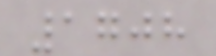1708
